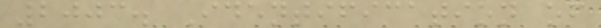2003. Identification of
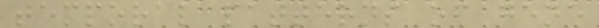temporal patterns of gene
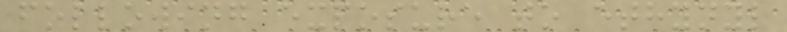following exposure to ethynyl
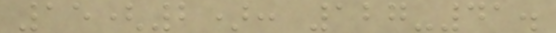15(2): 127-41.
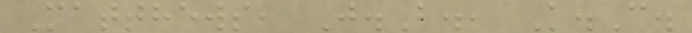Matthews, J.B., K.C.
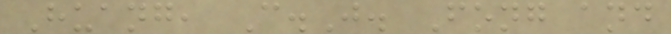Huang, C.J. Fong and
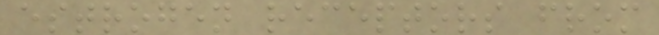estrogen receptors from
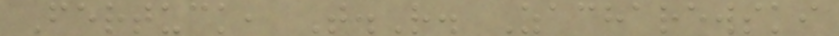Fertuck, T.R. Zacharewski
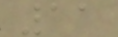11
